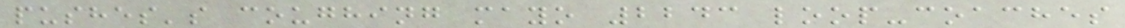pushes's coughing mayo 2243 loop-coaches
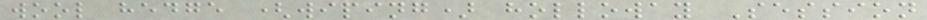wool hedge (wiping) holloway Session
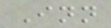Inn
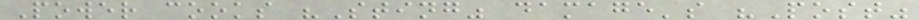Power cooks "Sting" damage's "Post"
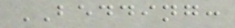BEDDING:
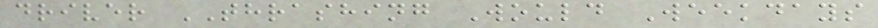driver THRASHING Would Weekdays
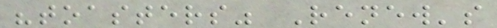"toasters" Renew's
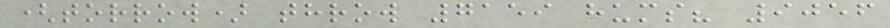(torrow) throw 7159 hums? 9056
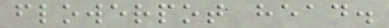flowerpot head.
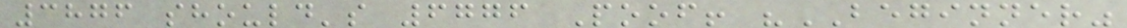3876 should's 6776 Poof! "BEGINNER"
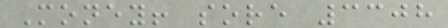Money! sore 3308
